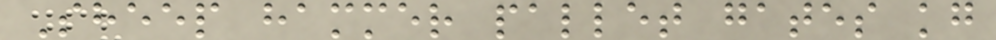Sheep hammer pallet gates kg
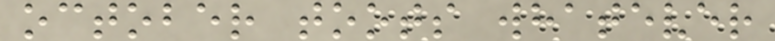october toots whatever
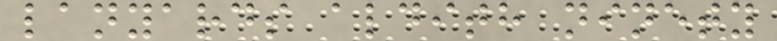lanyards aldith ninety
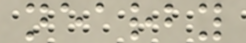nearby
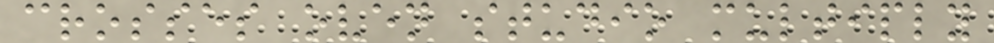crosses oven studio multiply
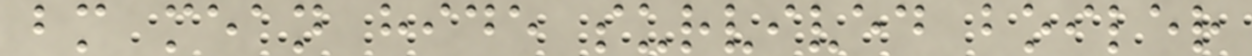bm mean hide survived boiler
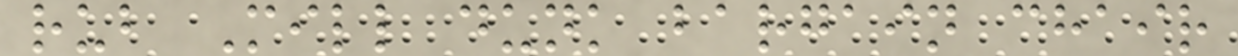rub Mill dunk bargain chair
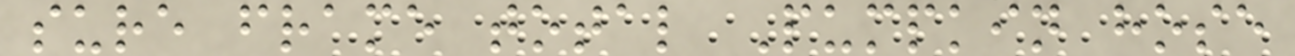sure frame total Pumpkin hose
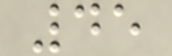45
